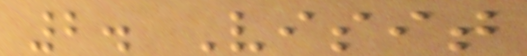2. Visit
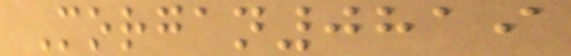Morgan0819
